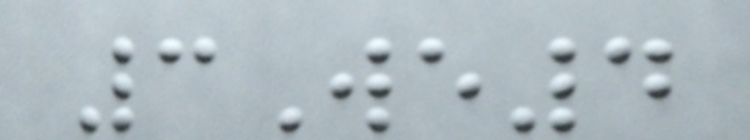3We4
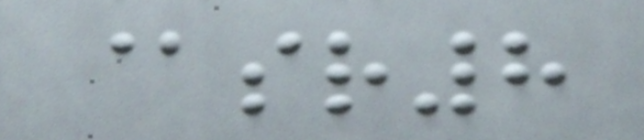@sr8
